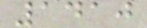1410
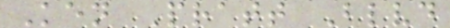Ken Pratt Blvd
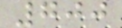700
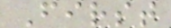First
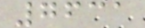7631
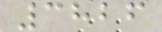3826
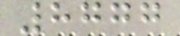8777
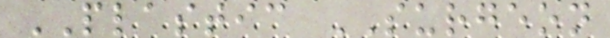PLASTIC SURGEON
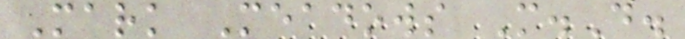Mark Meadows M.D.
